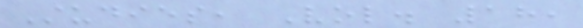Studies, Vol. 18,
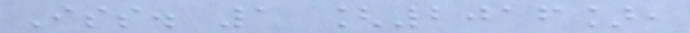Iss. 1 [2016],
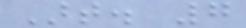Art. 7
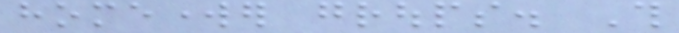homeworker groups. This
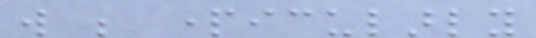will be particularly
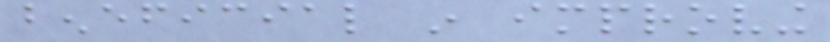beneficial in improving
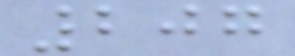207
